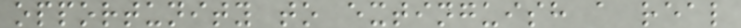opportunity to extinguish a real
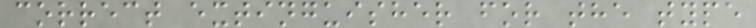correct extinguisher for the type
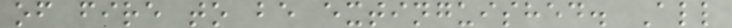of fire to be extinguished. All
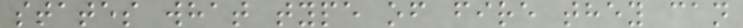states what type of fire they can
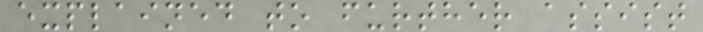explained to further assist
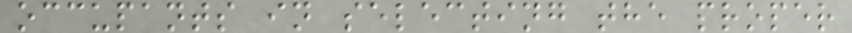occupants in selecting the proper
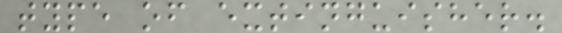type of extinguisher.
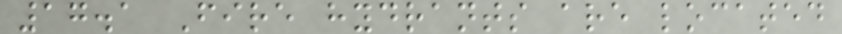17.1 Fire hydrants are located
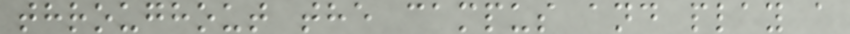throughout the campus and play a
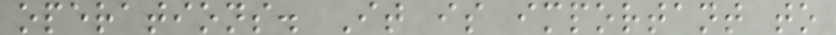operations. It is important to
